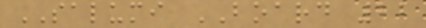SALUMI BOARD 22
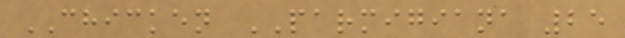CHICKEN PARMIGIANA 25
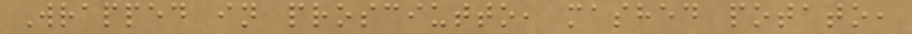Wrapped in prosciutto, mashed potato,
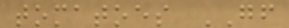tomatoes GF
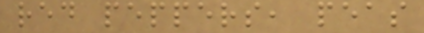red peppers, peas
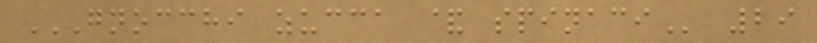GNOCCHI ZUCCA & SPINACI 29
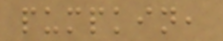pumpkin,
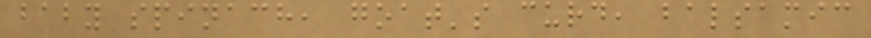baby spinach, goat's curd, balsamic
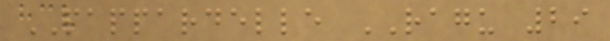PAPPARDELLE RAGU 29
